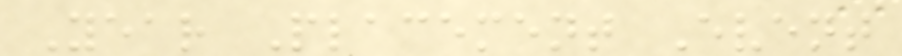Year Placement Event
